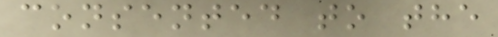consented to the
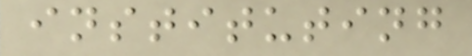instituting
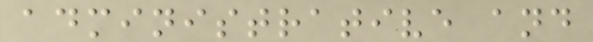administrative and
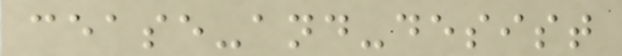cease-and-desist
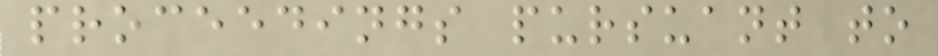proceedings pursuant to
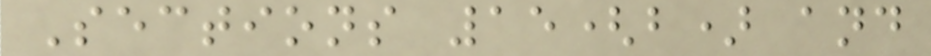Sections 15(b) and
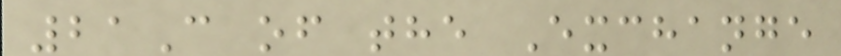21C of the Exchange
